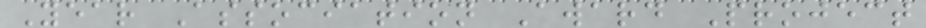Year Association Award Project
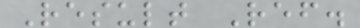Result Ref.
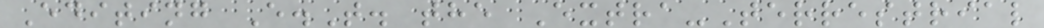Editing E.T. the Extra-Terrestrial
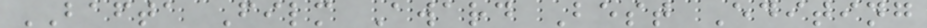BAFTA Film Award Best Editing
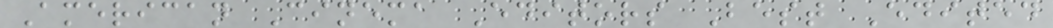American Cinema Editors Best Edited
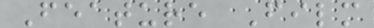Feature Film
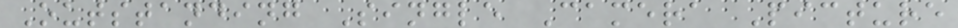Outstanding Single Camera Picture
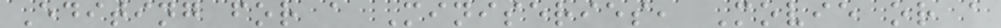Editing for a Miniseries, Movie or a
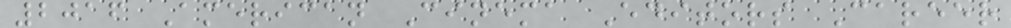2016 American Cinema Editors Career
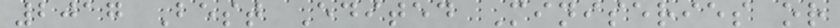2017 Best Edited Miniseries or
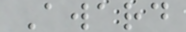Award
